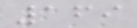169
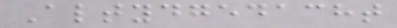Altydgedacht
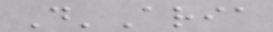D'Aria
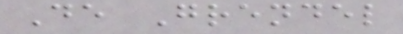De Grendel
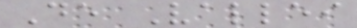De Vallei
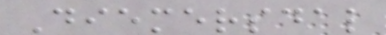Diemersdal
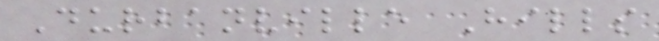Durbanville Hills
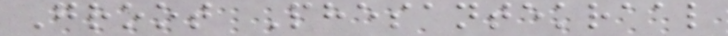Groot Phesantekraal
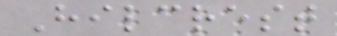Hilcrest
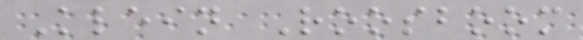Klein Roosboom
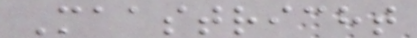Maastricht
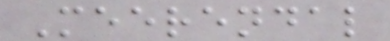Meerendal
